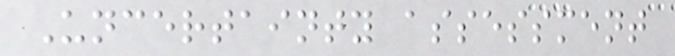Uncertainty assessment
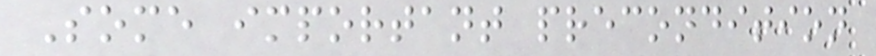Some important precondition
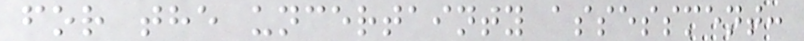for the uncertainty assessment:
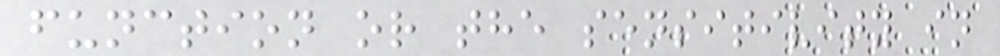function or the sensitivity in
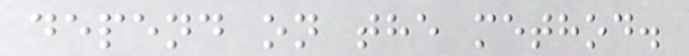depend on the method.
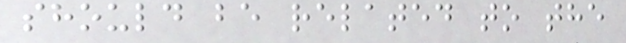should be related to the
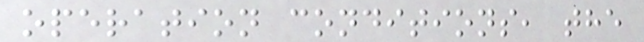operation conditions, the
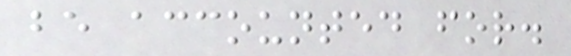be accounted for.
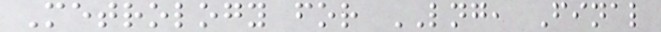Metrology for LNG, Final
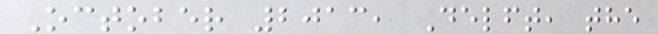October 2013, Delft, the
